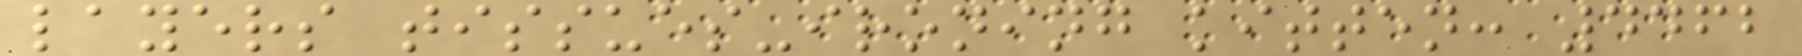layers tissues-ironing kitten: 4462
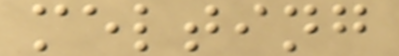melting
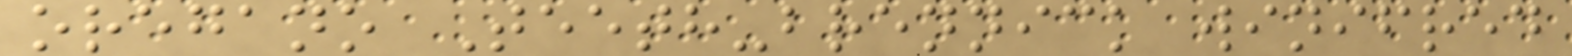oregano Teeth-brennick winifred
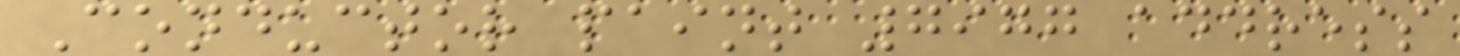Conductor paint 7977 address
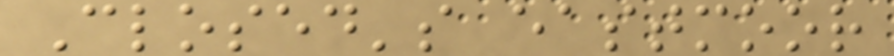Closed's eastmoor
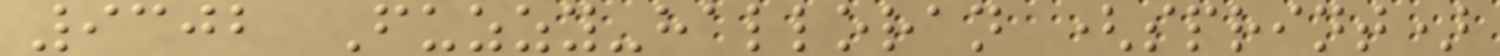9302 Fuzzy-halloran (sprint)
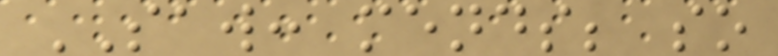SAW: mends; so
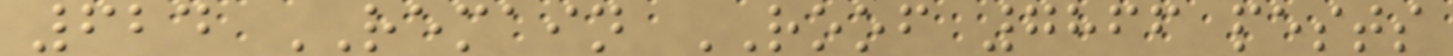624 REMAIN ROOF 7866 pests
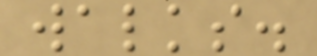walks.
